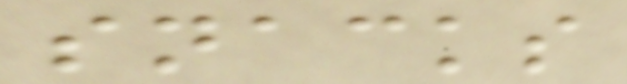snacks
